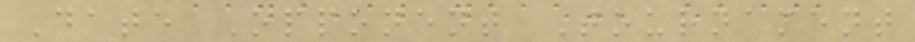Date Opponent Tournament
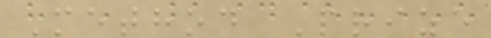Method Prize
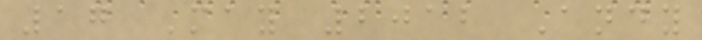17 May 2012 Andy
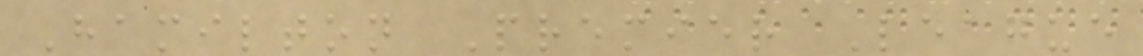Hamilton Premier League
